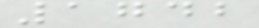1742
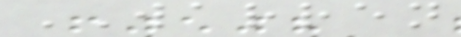WARREN
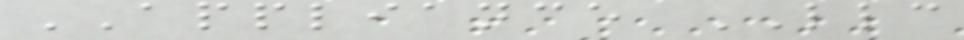APPLIANCE LLC
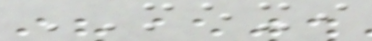MEXI
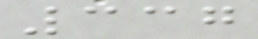337
